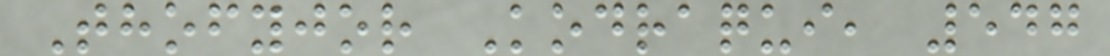Thofyjor Kodraqui, 547
